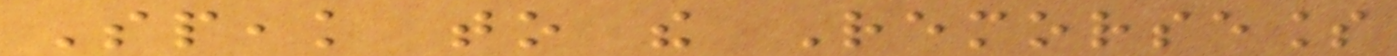Speak to the Remorseless
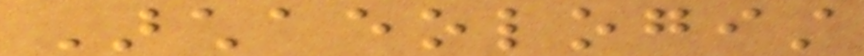Archaeologist
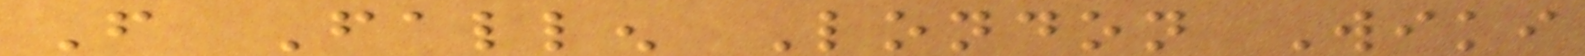From Fallen London Wiki
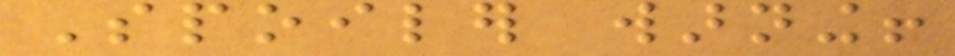Spoiler warning!
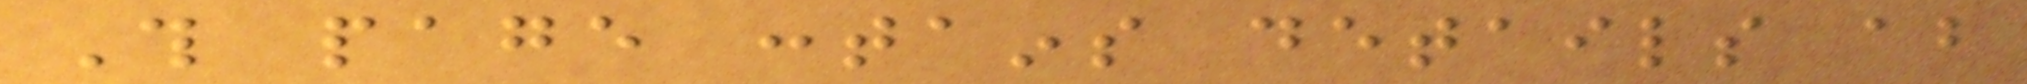This page contains details about
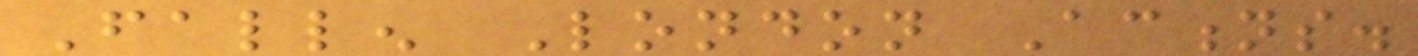Fallen London Actions.
